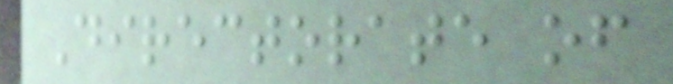Directorate of
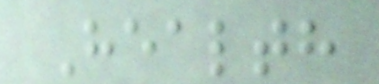Health
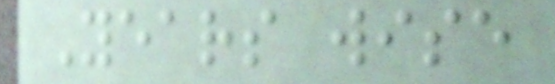Years wise
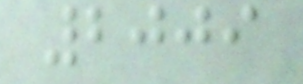2009
